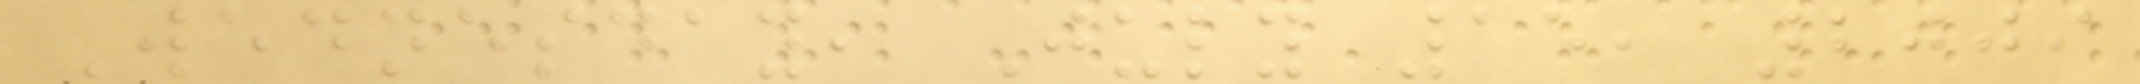Wednesday, July 15, 2009
